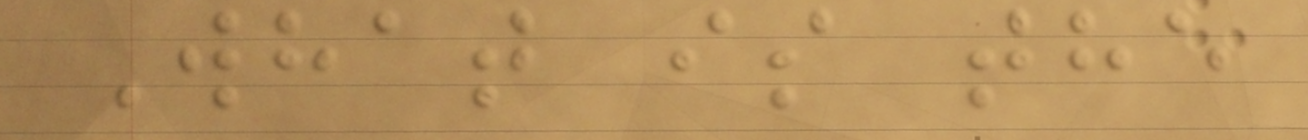What is the
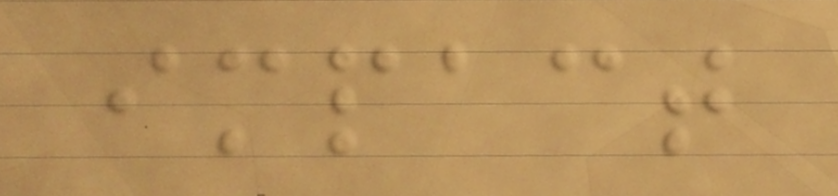impact
